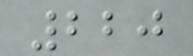220
